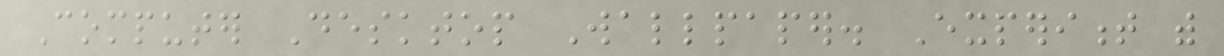Computer Desktop Wallpaper. Experiment with
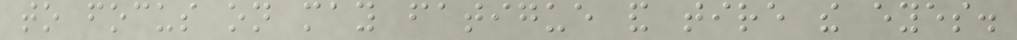to focus on may fatigue and tire the eyes.
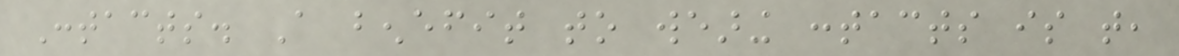Contacts. A benefit to wearing contacts is that,
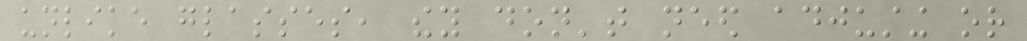unlike glasses, they don't need adjusting or
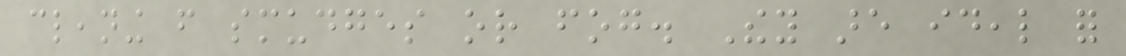cleaning from smudges or fog. They are ideal for
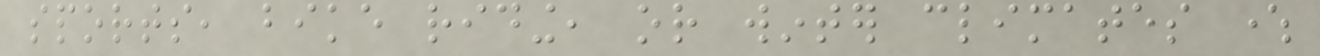sports, bike riding, or winter climates where
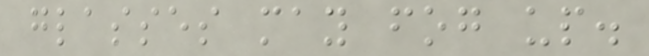glasses may fog up.
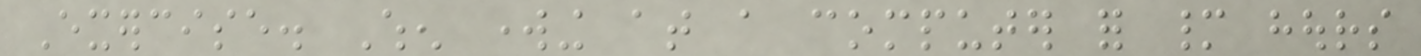Exercise. When working at a computer for many hours
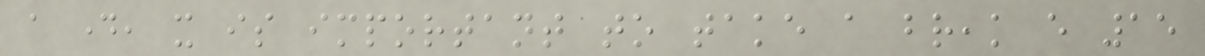a day, it is important to take a break every 15
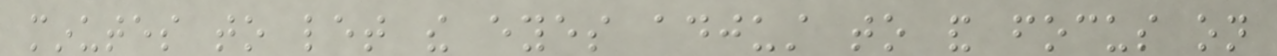minutes to let the eyes adjust to and focus on
